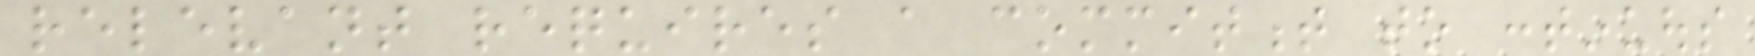relevant requires a commitment to continuous
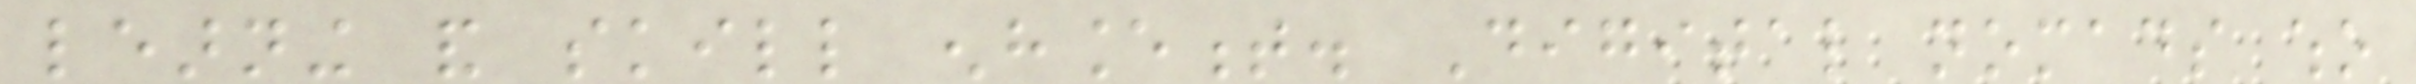learning and skill enhancement. Digital nomads who
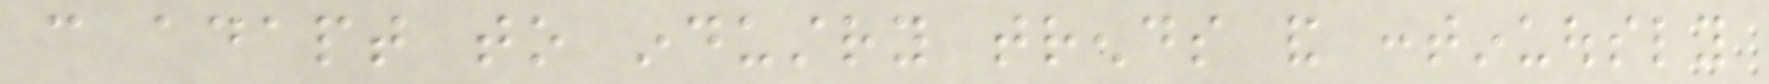can adapt to industry trends and continuously
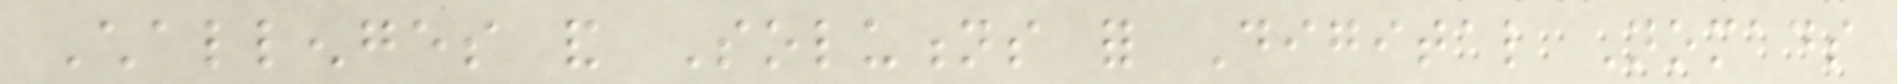Challenges and Solutions for Digital Nomads
